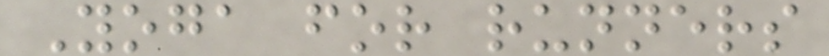Yoga for runners
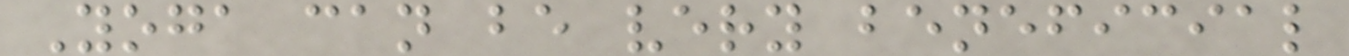Yoga can be very beneficial
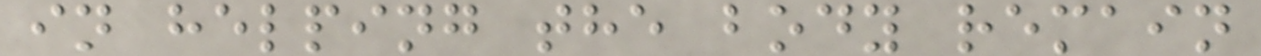in helping the body remain
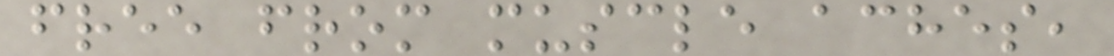free from muscle aches,
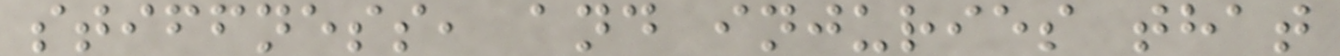stiffness, and injuries that
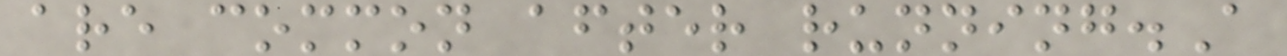are common after running.A
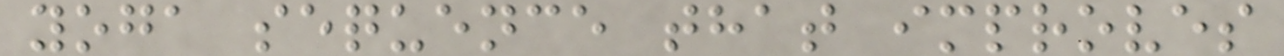yoga sequence that improves
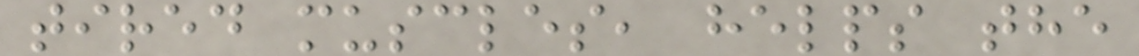tired muscles, helps the
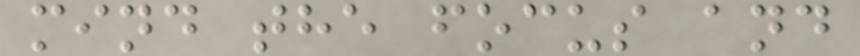mind the focus and
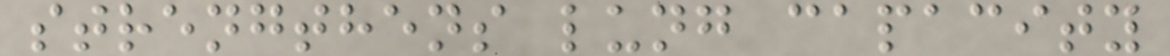strengthens lung capacity
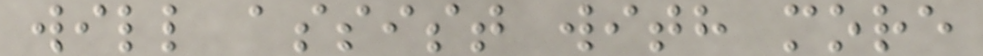will assist with more
